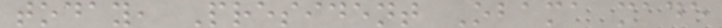today, President Obama made
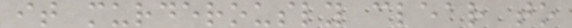it murderously clear to
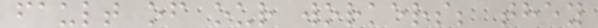fault of our workers; they
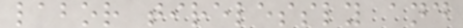labor tirelessly and
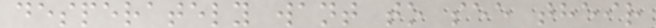desperately want to see their
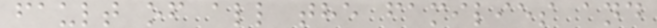fault of all the families and
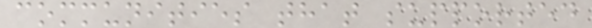communities that supported
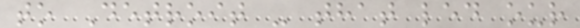to Detroit - that led our
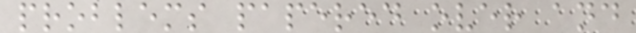problems papered over and
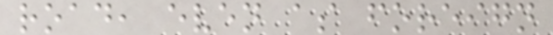road, even as foreign
